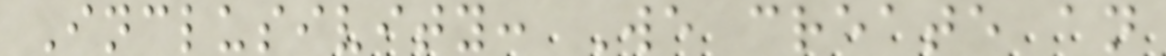Inclusivity: We create an
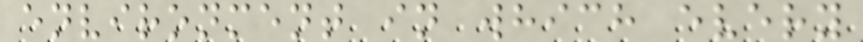environment in which every
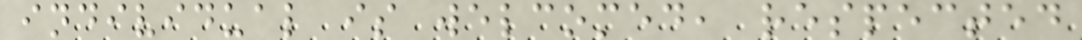individual is welcomed, respected
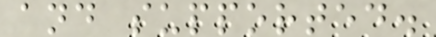and supported.
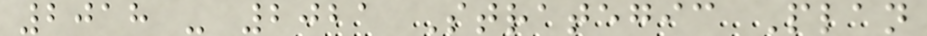2018 - 2021 Strategic Plan
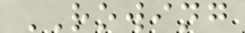ROWING
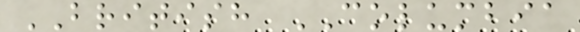BRITISH COLUMBIA
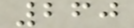260
